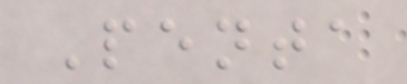Penta
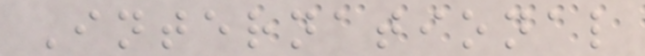International
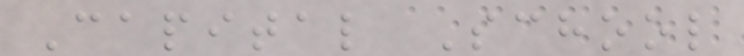Capital School
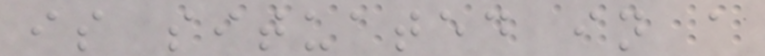is situated in a
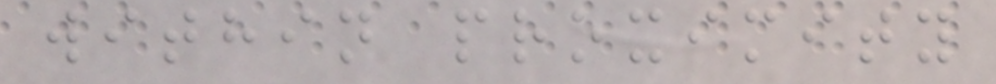within proximity
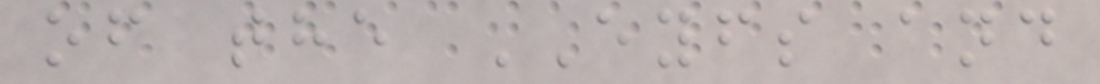of the EYFS and
